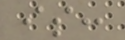is:
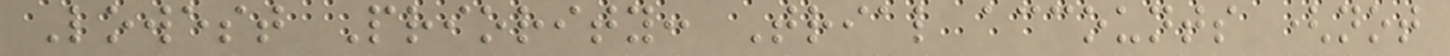Lowest Priority: Trial accounts (not
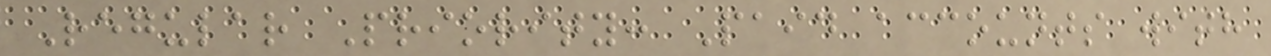Regular Priority: Paid accounts with
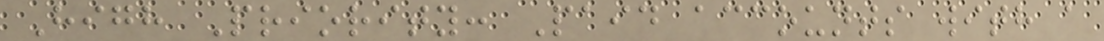High Priority: Paid accounts with a
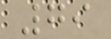79
